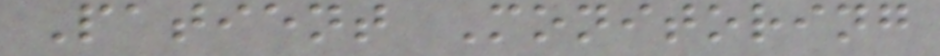Patient Monitoring
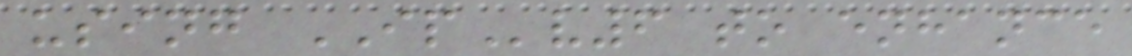using IPv6 to enhance
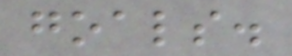goals.
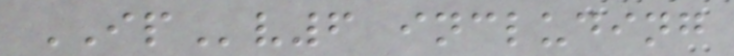IPv6 including
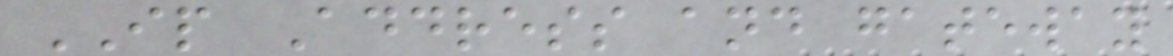IP Address and gateway
